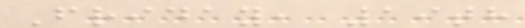Friday, 19th
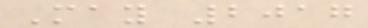May 2017
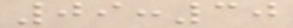09:30
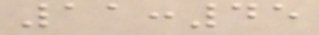11:45
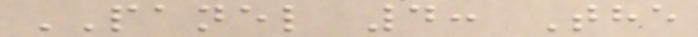PANEL 4: The
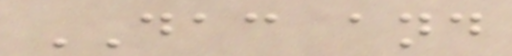DAC and
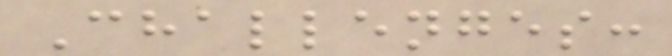Challenges:
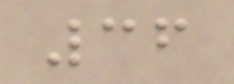36
